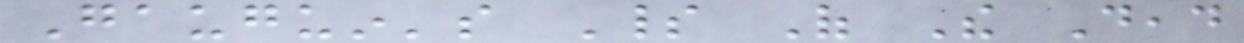Gauguin's Spirit Of The Dead
